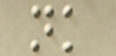nk
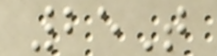25T
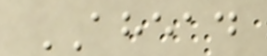AHEAD
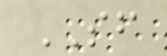SF
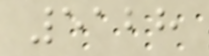5128
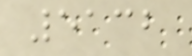5132
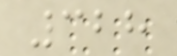328
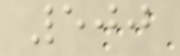500
